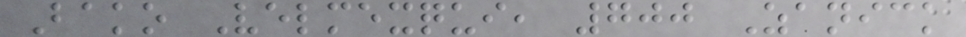Bako Velmexqui, 700 Zanick
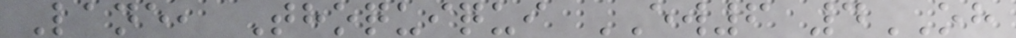Lane, Thoquiqui EW6 4OH
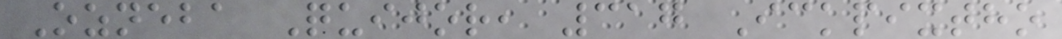Ozneba Quijor, 317 Ickpixtho
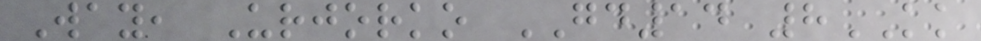Way, Urjorko GD14 8KK
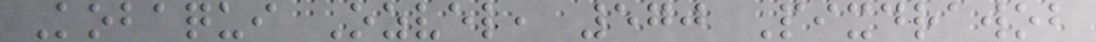Kobaqui Ozvel, 570 Pixdrawob
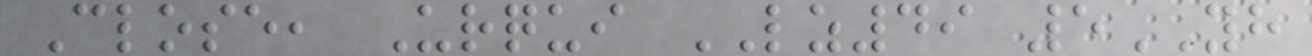Close, Urqui LZ49 5YH
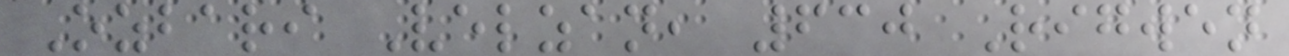Ozbari Velzan, 630 Rigwen
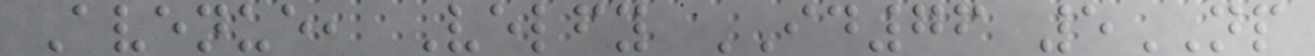Avenue, Velfy ID76 5NP
